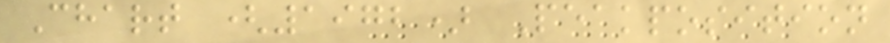Chart (1972) Peakposition
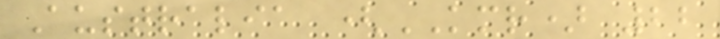Australia (KMR) 22
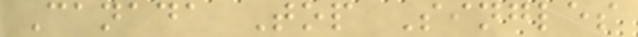Canada Top Singles
